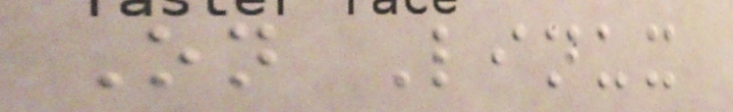On Linux
